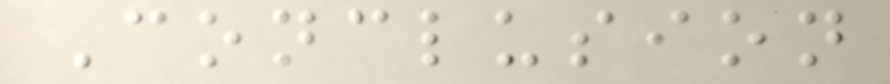Conclusion
